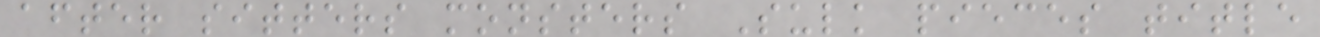after sitters monsters Sulk pieces title
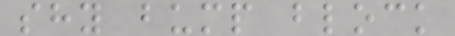shy bump block
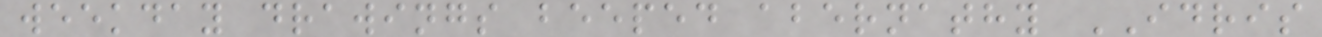weekday drawings beeped abernathy IDRIS
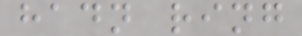hadn ring
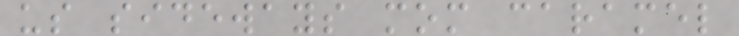us sideways mom caramel
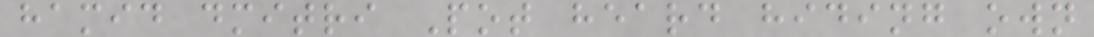hamid dmitri Pot heard hiding own
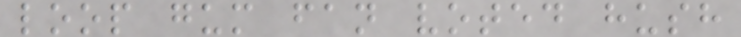loop gum fan voted hush
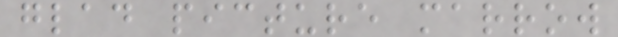glad picture marrow
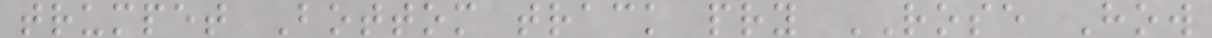trumpet Bottom track pry ROSE How
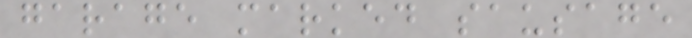garage marked sausage
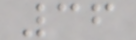36
